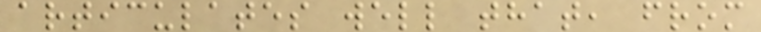articulates well that, from
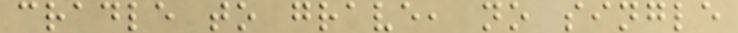cradle to grave, no single
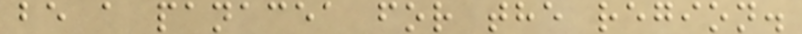be a panacea for the region.
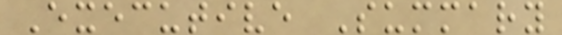Executive Summary
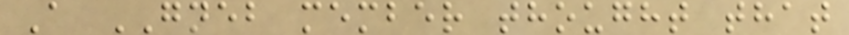A GNEB member thought that
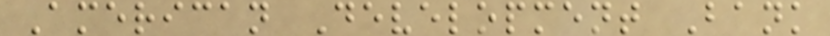American Development Bank
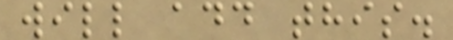will add this.
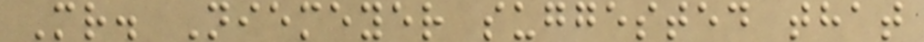Mr. Niemeyer suggested that
